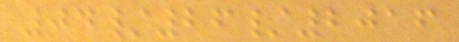04/26/2016
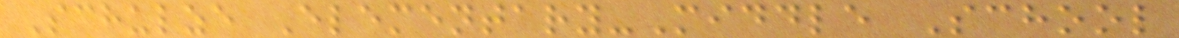Schulze Elementary-Middle School
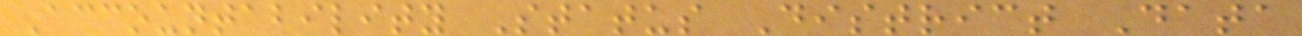Accountability Status District Data
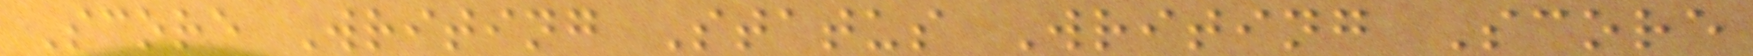Score Writing Status Writing Score
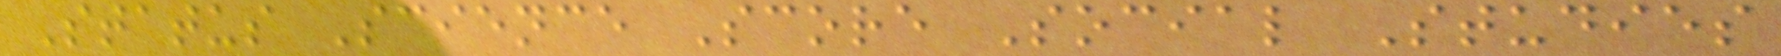Status Science Score Social Studies
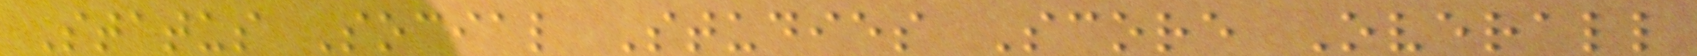Status Social Studies Score Overall
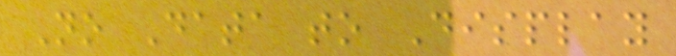No Data to Display
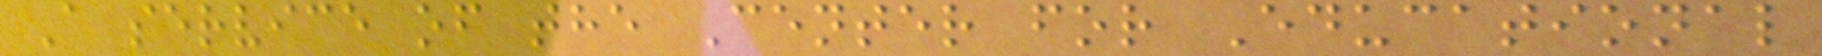A service of the Center for Educational
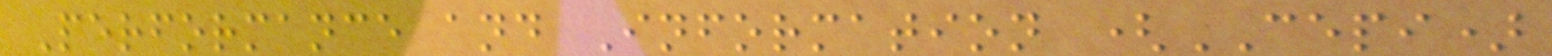Performance and Information (CEPI)
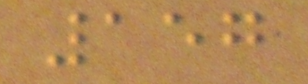157
